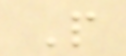P
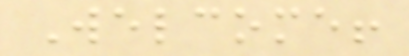Welcome!
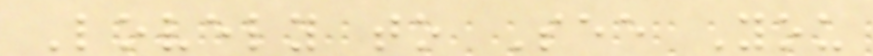Lovely to See You
